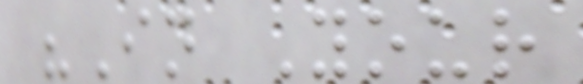"In Your
